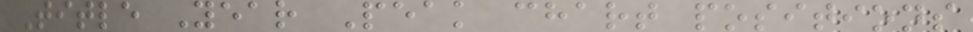Title Year Peak chart positions
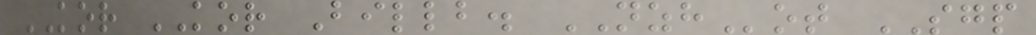KOR KOR Billb. NZHot SGP
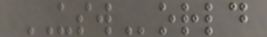USWorld
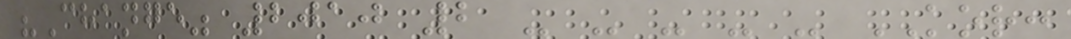"Change" 2010 2 - - - - - KOR:
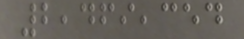2,469,354
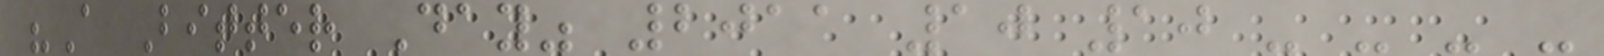"A Bitter Day" 2011 10 10 - - - -
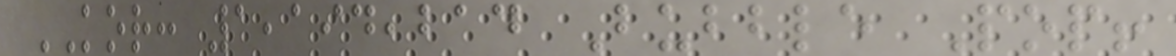KOR: 1,194,214 Bubble Pop!
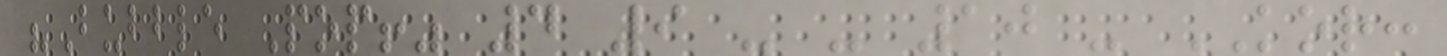"Bubble Pop!" 4 9 - - 10 - KOR:
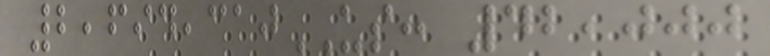2,694,310US: 42,000
